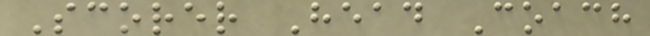Scorer Head Coach
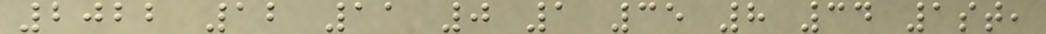2022 12 11 0 1 35 8 34 1st,
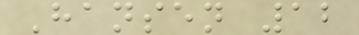Hansen 12
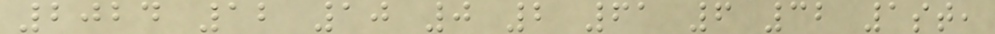2024 12 10 0 2 61 6 32 1st,
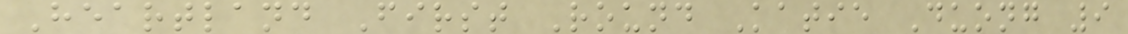Heartland First Round Katie Duong 9
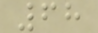68
